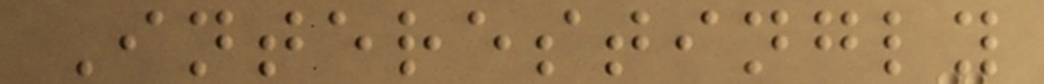Interestingly
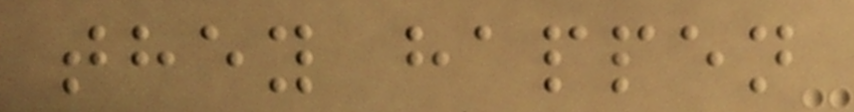they happen
